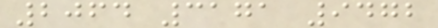2064 3171 9472
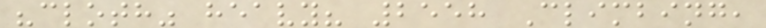"cloth" heavy? 2558 Climbing,
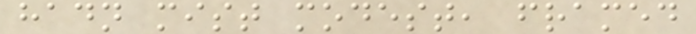hadn mist modest, framed
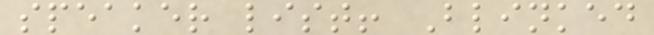speaker list! Blinked
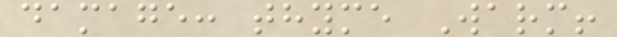damage: thyme Warm!
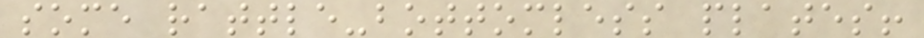some rattle-bottomless plates!
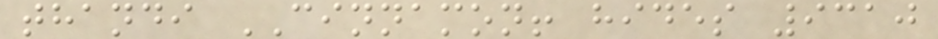thandi CINNAMON! hides 9310
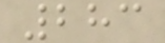283
